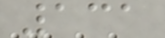131
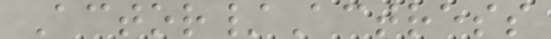Actor/Actress
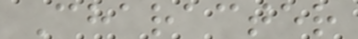Character
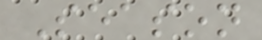Season
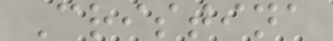Cristina
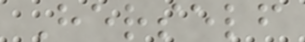Herself
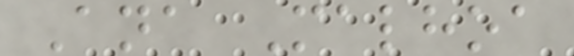Ana Malhoa
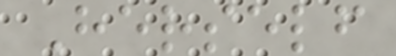Herself
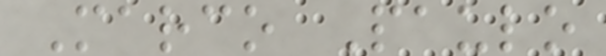Marco Paulo
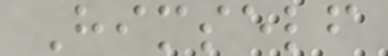Himself
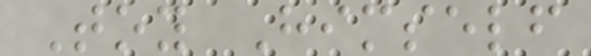Toy Himself
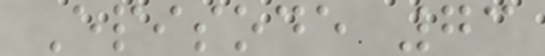Episode 73
